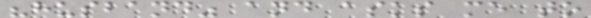"husband" and asks me to
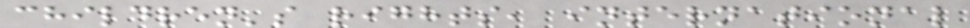children's rights, international
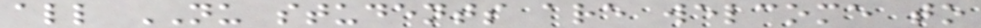all NU students are welcome to
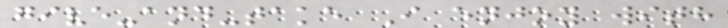give-and-take I enjoy with
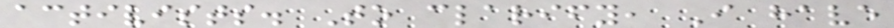activists. To clarify, I have
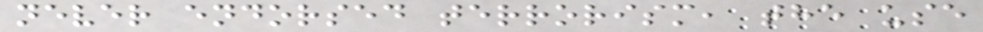never endorsed terrorism, the use
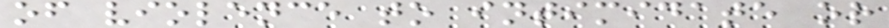of violence to intimidate or
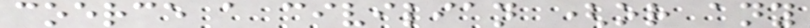coerce a civilian (or any
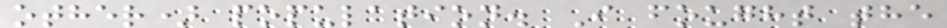other) population. I fought the
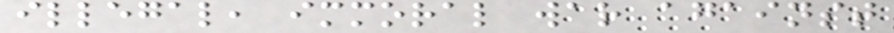illegal, immoral war against
